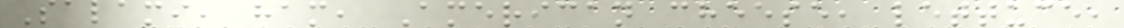Salami, ham, American cheese, lettuce,
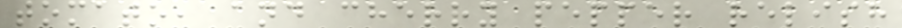tomato, and cherry pepper relish
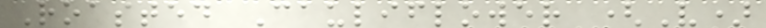Roasted Cauliflower (V)
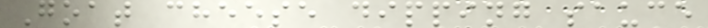Goat cheese dipping sauce
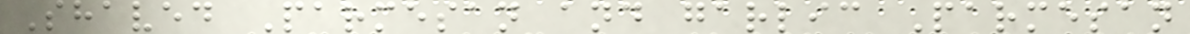Shaved Parmesan and garlic Parmesan
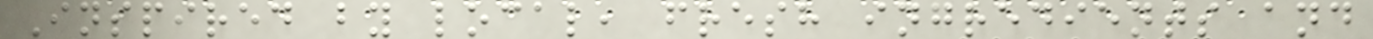Inspired by local, fresh ingredients and
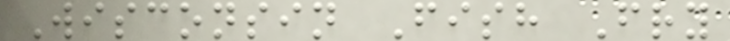Wisconsin Fish Fry
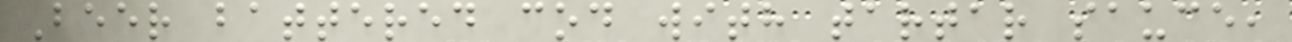Beer battered cod with tartar sauce,
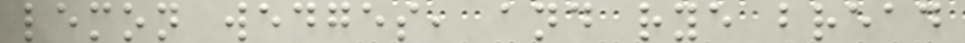lemon wedges, and rye bread
